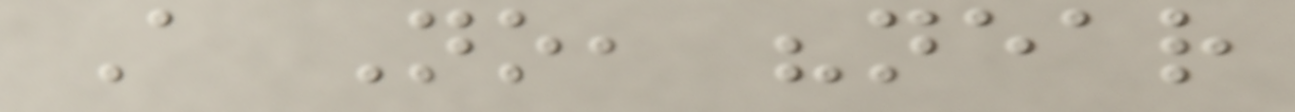A No, "near
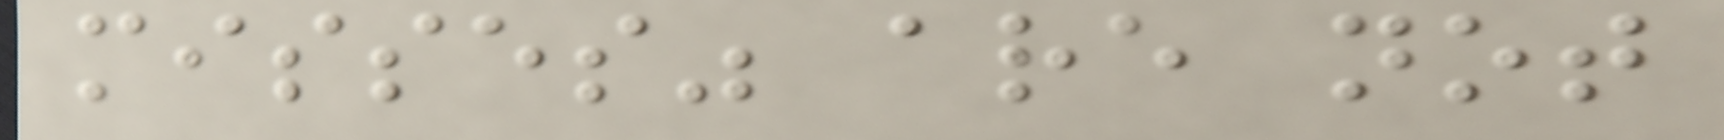misses" are not
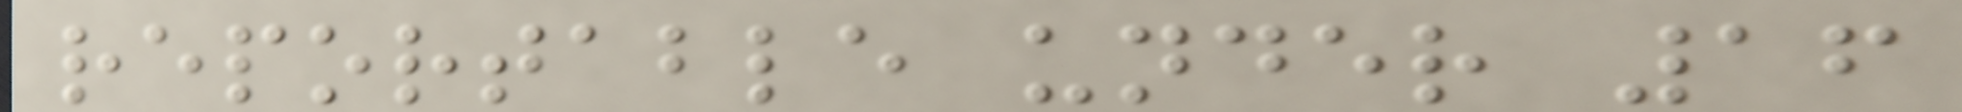reportable under 16
